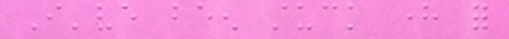I've been stuck here for
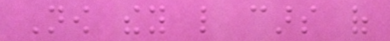Now they like cars of
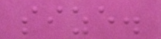size.
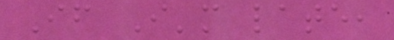If I'm late,
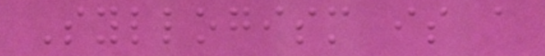Syllogism is a
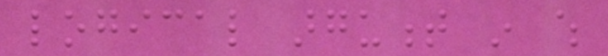logical argument in which
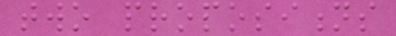two propositions
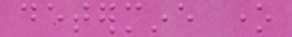determine one
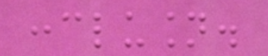conclusion.
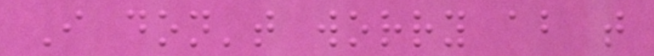I don't worry about that
